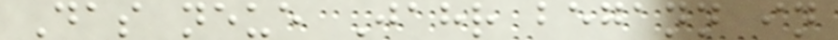Das neue Jahr begann in
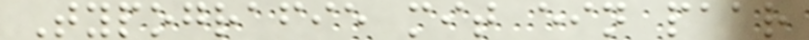Typografie mit ein paar
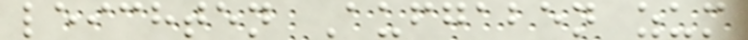leichten Aufgaben zum
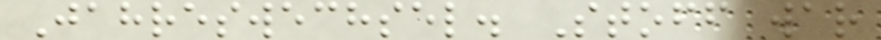Jahreswechsel. Stoff war
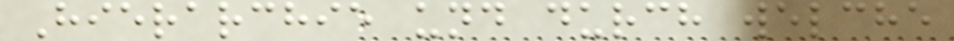Hierarchie und durch welche
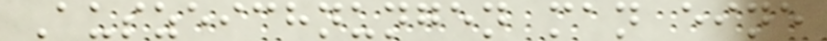Auszeichnungen man eine
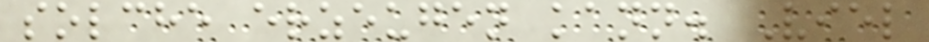solche erzeugen kann. Viel
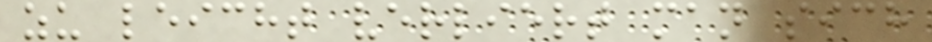zu leicht verliert man sich
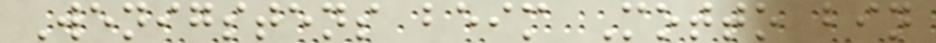Wenigstens beim Motto bin
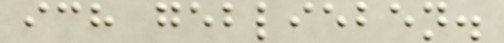ich geblieben.
